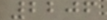2206
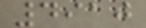4910
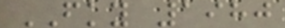FKY 1980
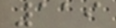119
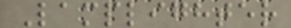Lamplighter
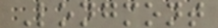Longmont
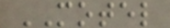MOTEL
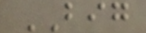BIG
